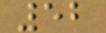52
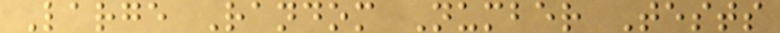Large Random Number Tests
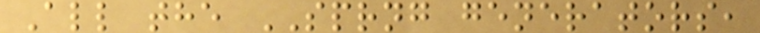All the SPRNG generators,
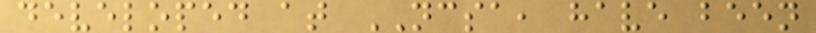developed at NCSA, have been
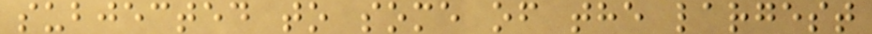subjected to some of the largest
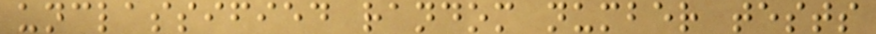unclassified random number tests
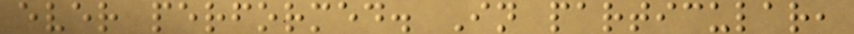ever performed. In particular,
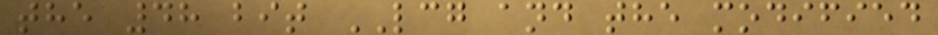the 48 bit LCG and the modified
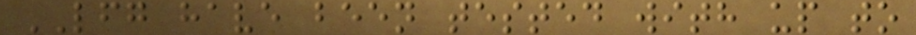LFG have been tested with up to
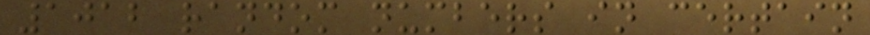1012 random numbers in certain
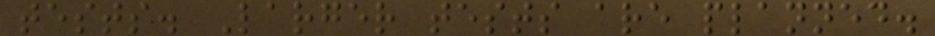tests. Larger tests are planned.
